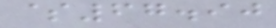$67.90
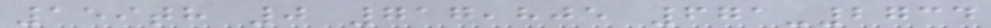159th 0 717,805 671-2734
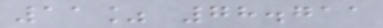11% 78.711
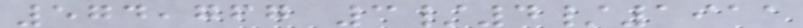574,767 3/4/1911
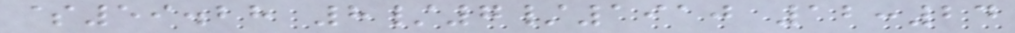$59.28 8/7/1910 12:24
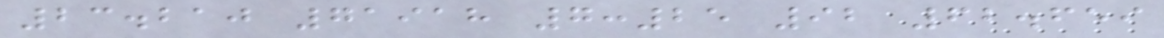23.210 71918 7:25 92 62.659
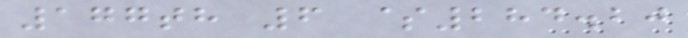177th 6 $284.20
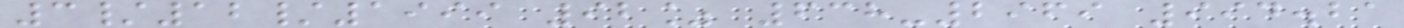3/12/1999 92% 638-2969 994.21
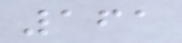161
